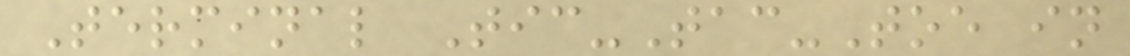Terminal Tic-Tac-Toe in
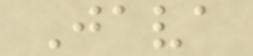Java
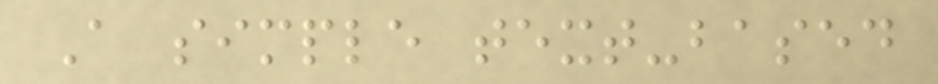A simple text-based
